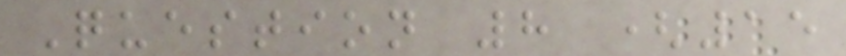Question 8 (15
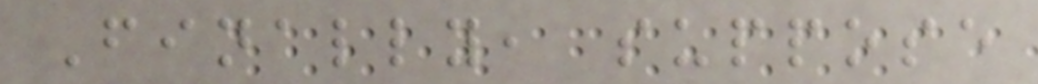Finally, suppose
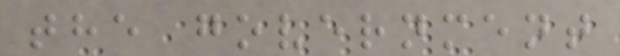the government
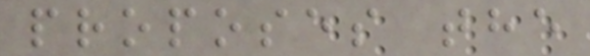proposes the
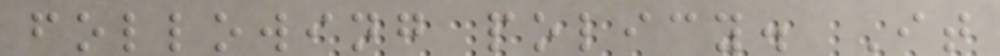following policy. It
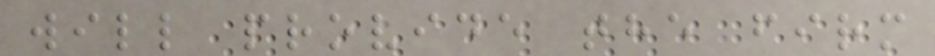will provide the firm
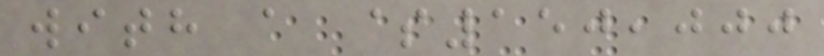with a $150,000
